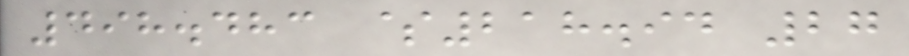498.483 $218.94 27
